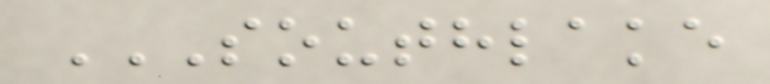SOUTHLAKE
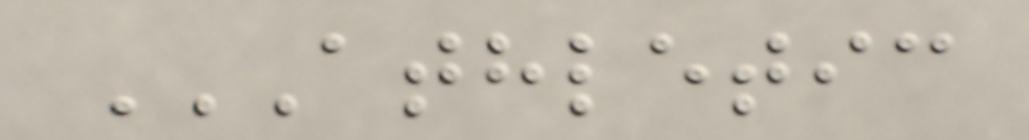ATHLETIC
